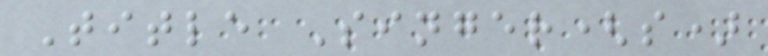Title Singer(s)
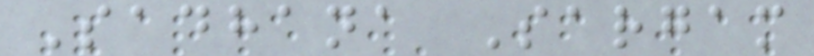Sadhana Sargam
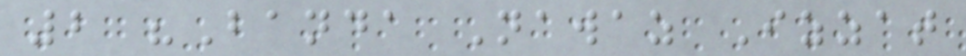2 "Banda Nawaz Izzat
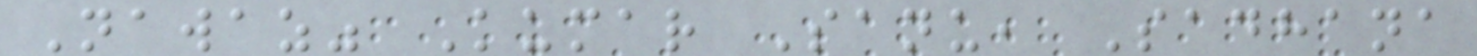Nawaz" Kumar Sanu, Sadhana
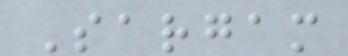Sargam
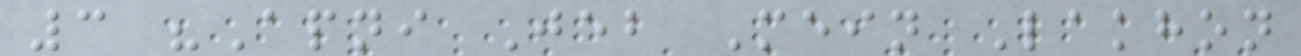3 "Apni Jeb Mein Lakhon
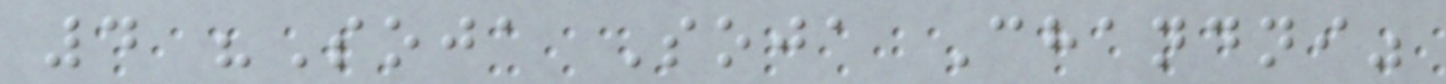4 "Soja Soja Chandni"
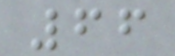66
